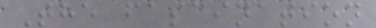The fascination
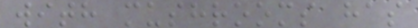with mushrooms has
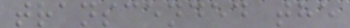transcended the
